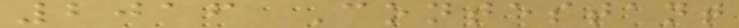2016 Contestant
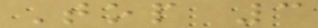Top 3
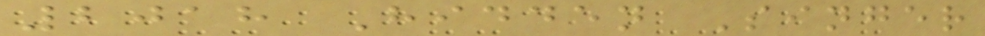2018 Hidden Singer
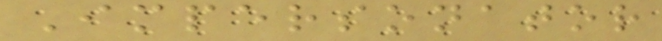Impersonator
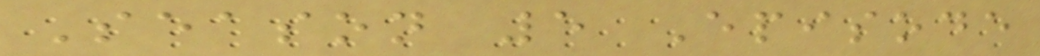Season 5 Episode
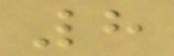8
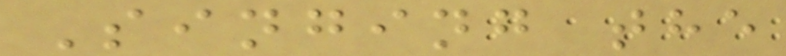Singing the
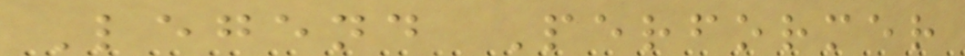Legend Performer
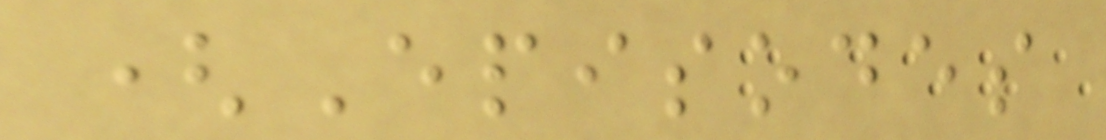(Episodes
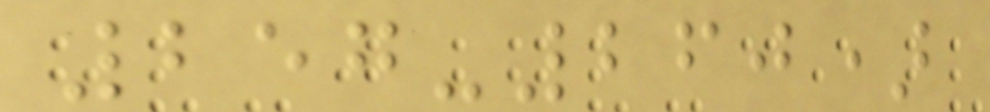257-260)
